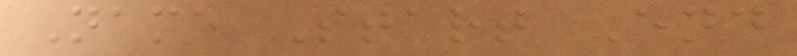Name Start End
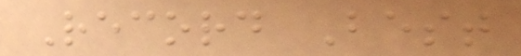Record Best
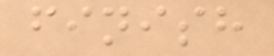finish
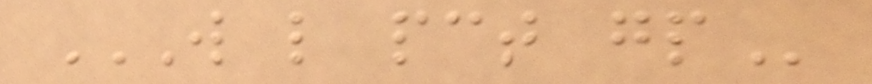W L PCT GP
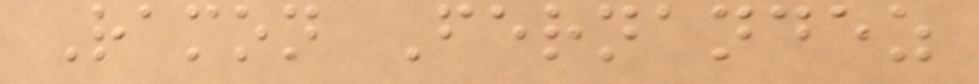Ramon Fernandez
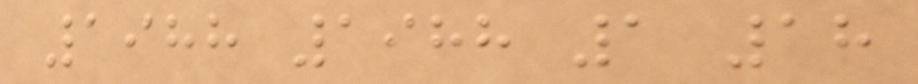1988 1988 1 18
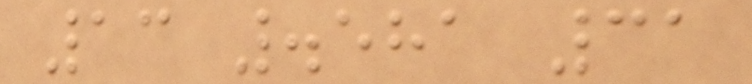13 .581 31
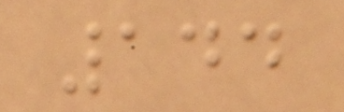144
